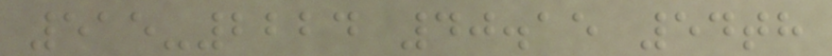515-2224 40.15 54th
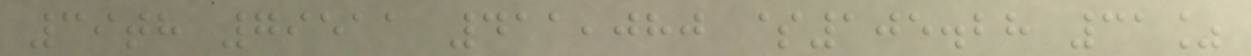39th 79511 411,080 $105.28 31%
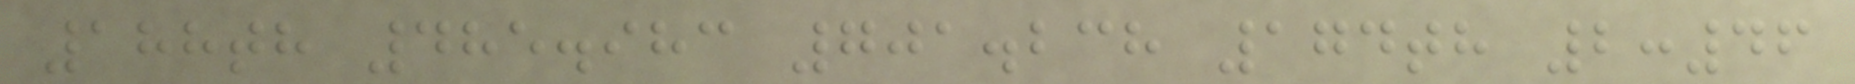188th 485.983 701.238 174th 2:46
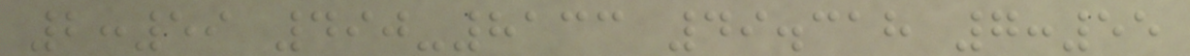2:59 490-8133 49.318 7:55
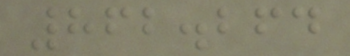862.264
